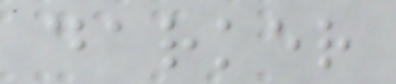darker
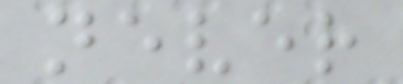never
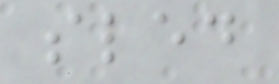sled
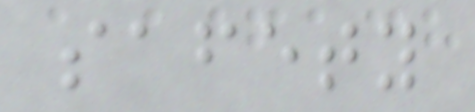safety
